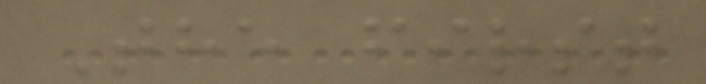The first
